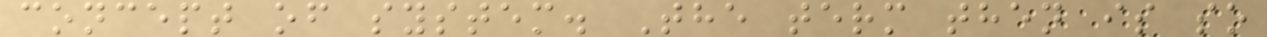concept of system. The term then is so
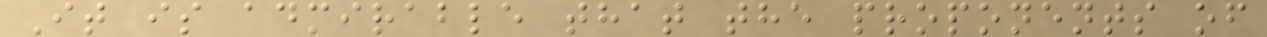It is admirable that the proponents of
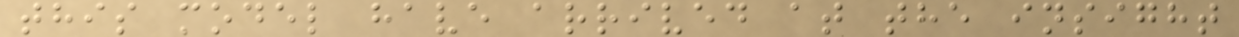this model have arrived at the insight
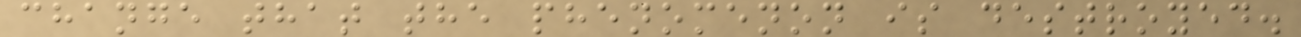change that the phenomenon is destroyed.
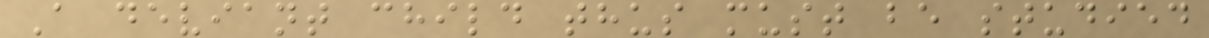A deviant child thus must be studied
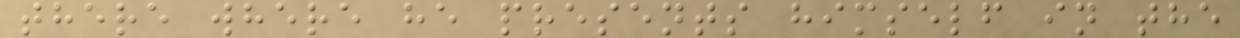there where he presents himself in the
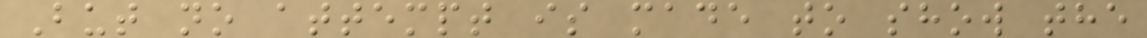But no attempt is made to show the
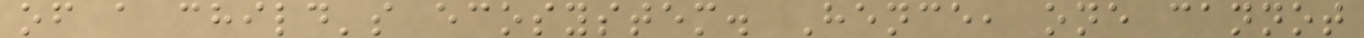of a child's ecosystem. Hence, one cannot
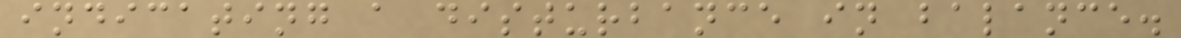indicating a disturbance in balance.
